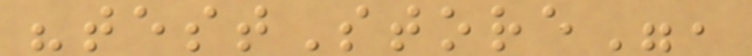"testStore",
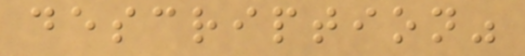description"
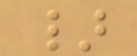}
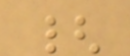{
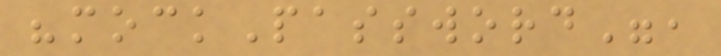"mockPassword",
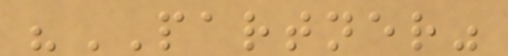"PARTNER"
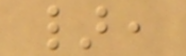},
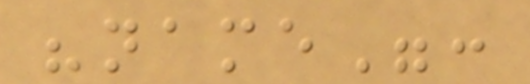"name":
